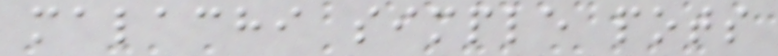malachi simple pots
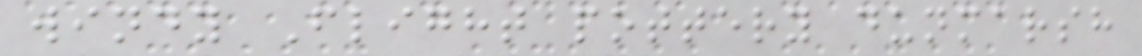windy Flight pottery dunmarsh
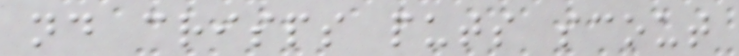nd crisps puts scout
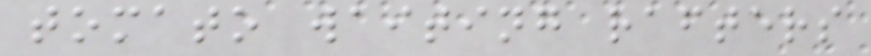tomato waiting rafters
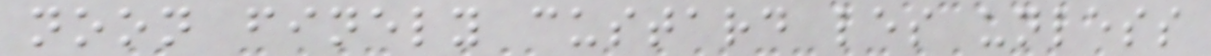noon finely custard les unless
